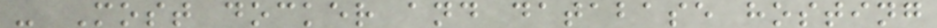- Most docker and database hosting
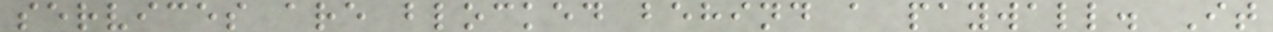services are blocked behind a paywall. It
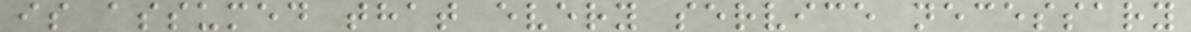is assumed that every service necessary
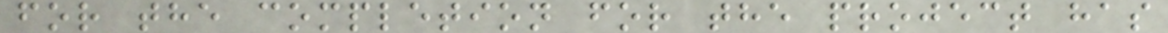for the completion for the project has
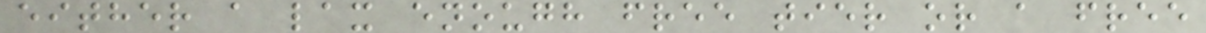either a lax enough free tier or a free
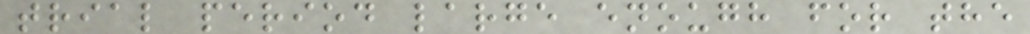trial period large enough for the
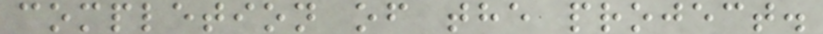completion of the project.
